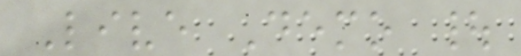Live Demo |
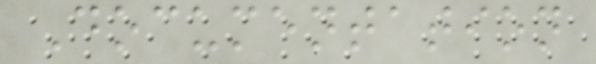Documentation
